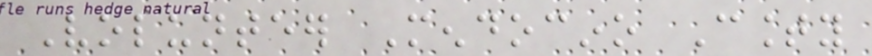Volunteer Mendocino County
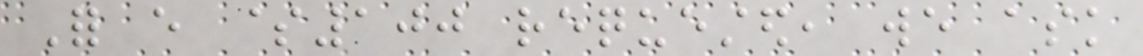For every $100 requested, we ask
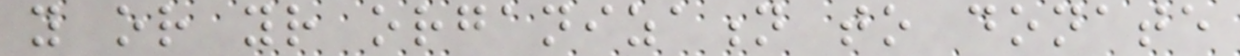you or your organization to donate
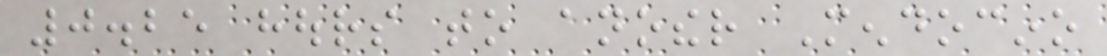0.25 hours to another Mendocino
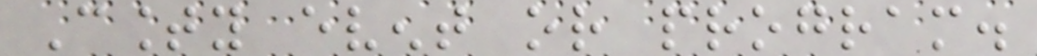County event or program.
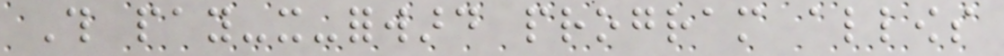This pay-it-forward program allows
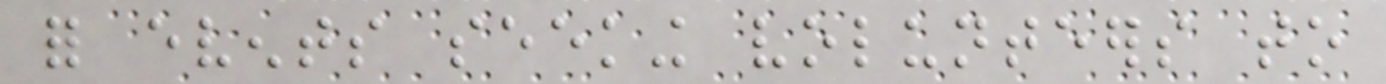for events seeking volunteers to
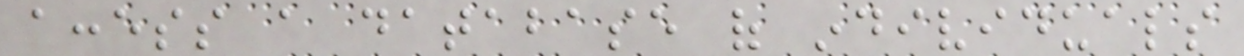access a database of individuals
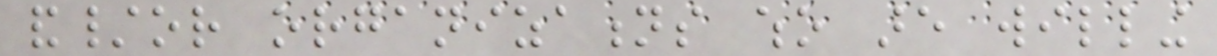and/or organizations who are willing
